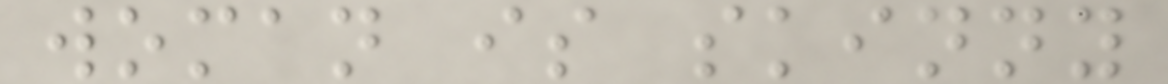woman is skinny
